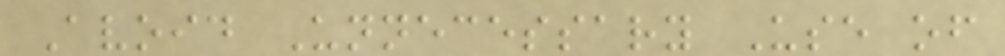Avoid Unnecessary Use of
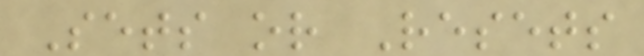Sets or Resets
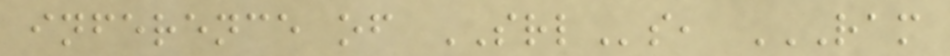inference of SRLs, RAM
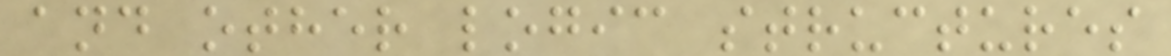and other logic structures
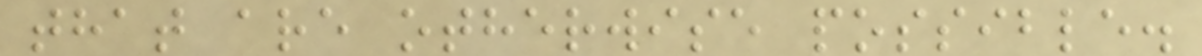that are otherwise possible.
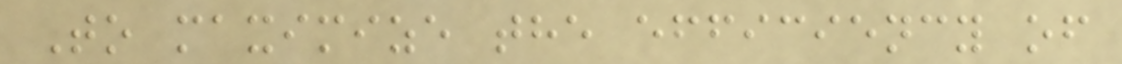To maximize the efficiency of
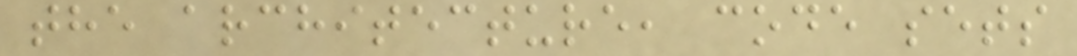the architecture, code sets
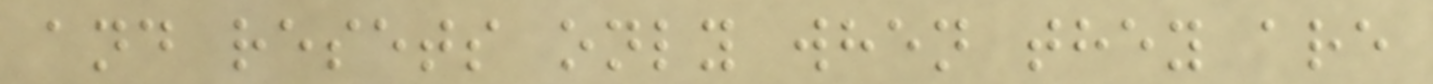and resets only when they are
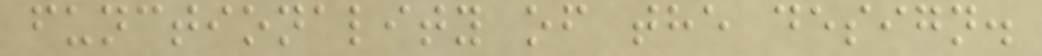functionality of the design.
